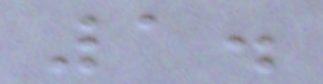1.
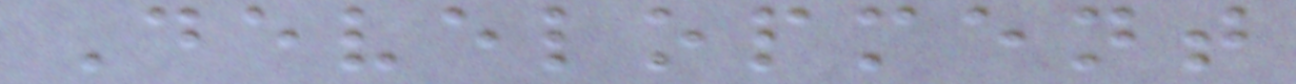Development
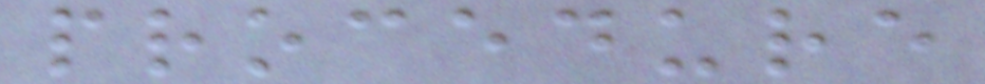procedure
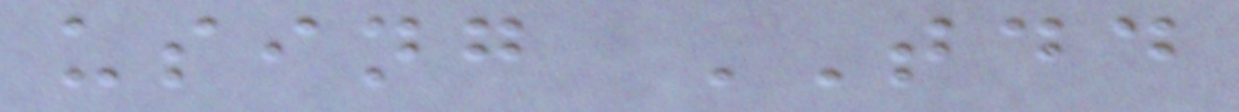using TDD
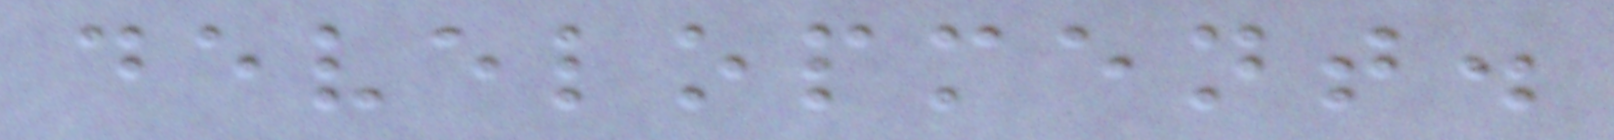development.
